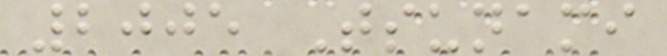2005 Tsunami
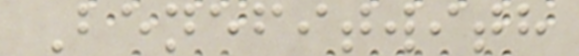Benefitwith
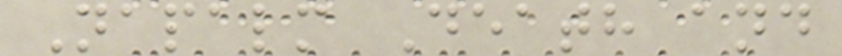Napalm Death and
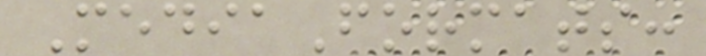MediaFormats:
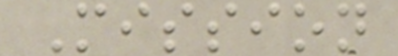Mission
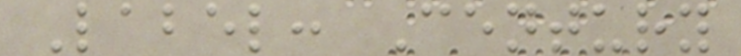Label: Century
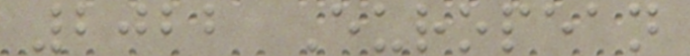2022 European
